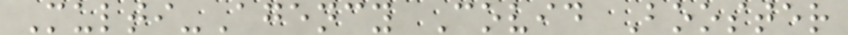Multi-Agency Covid Booster
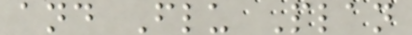and Flu Plan
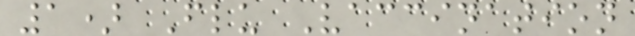1) Flu Vaccination
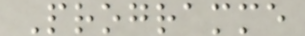Programme
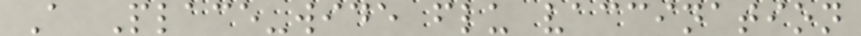A Place-wide flu vaccination
